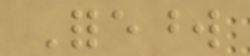Foreword
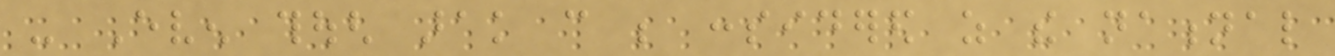- Even though arak can be considered as the national
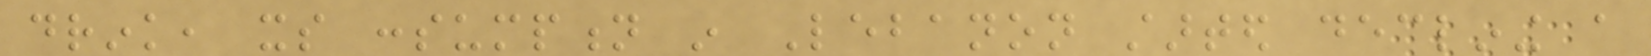drink, its consumption in Lebanon started declining a
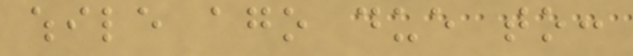while ago due to:
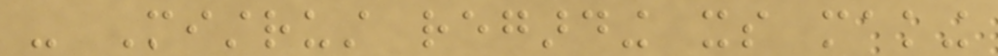- Mistrust regarding its making
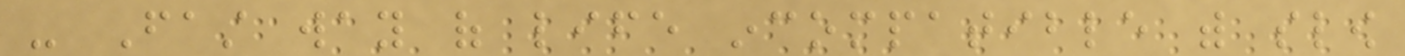- Fast way of life incompatible with slow
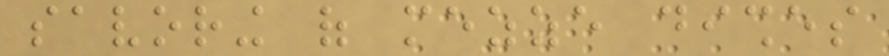savoring of mezze dishes
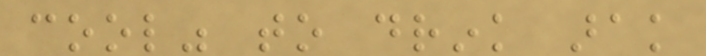cool" to drink arak
